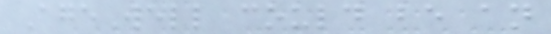AgeWell could be an
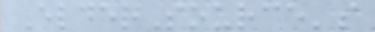ElderSource's
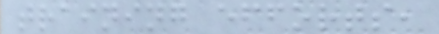training efforts,
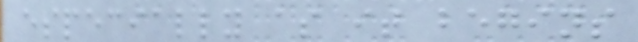especially as it begins
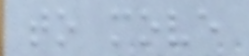to move
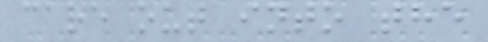care out into the
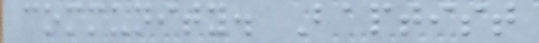community. Baptist
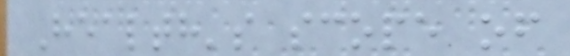Health's scope of
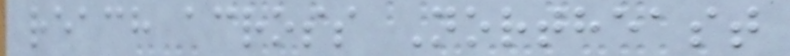reach across Northeast
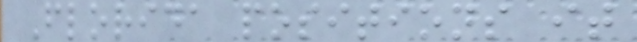Florida positions it
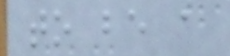to be a
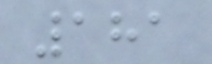181
